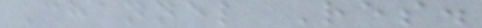Channel Res.
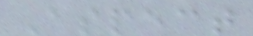Aspect
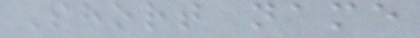Short name
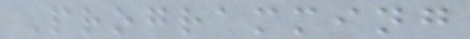Programming
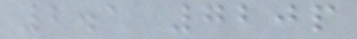2.1 720p
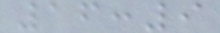16:9
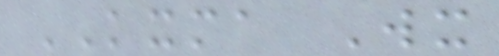KXMA Wx
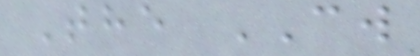The CW
